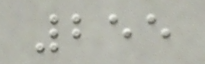255
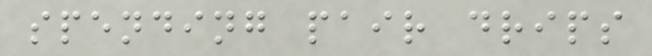spending pair drips
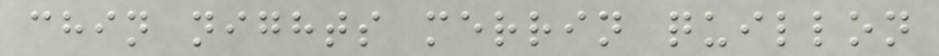chin nights merrin quillon
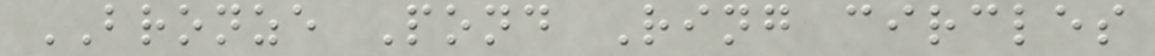BRONZE Pond Ring circles
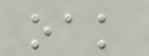oak
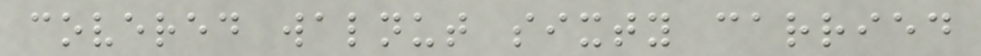covered walnut sixty carried
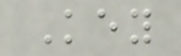Key
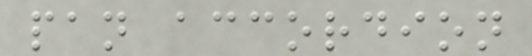pan accordion
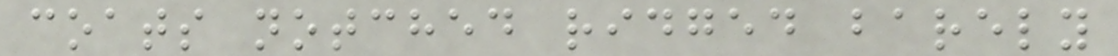coats notched ridged barely
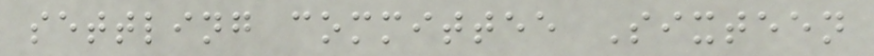settling committee Sixteen
